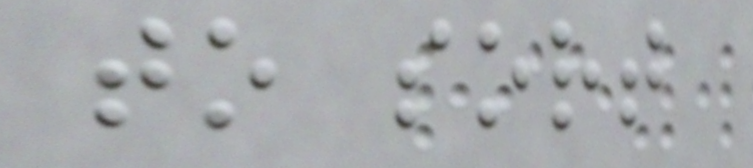to sort
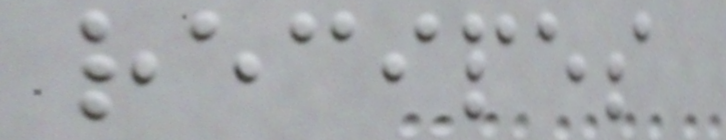recipes
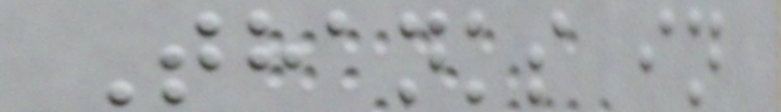Thanks in
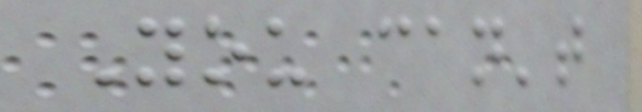You can't
